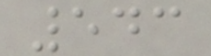543
